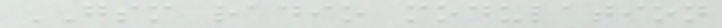GSM radio modulation
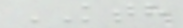KTH
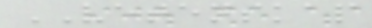VETENSKAP
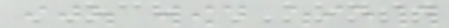OCH KONST
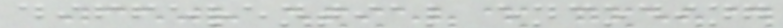differential encoding
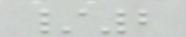/2
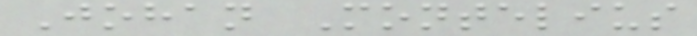Johan Montelius
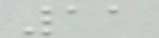11
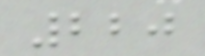220
